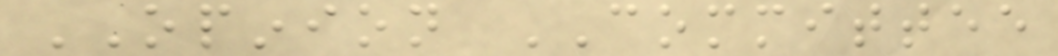OPINION COMMITTEE
